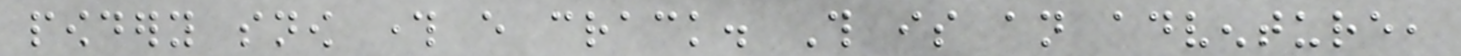powdery snow through every crack. This is an adventure,
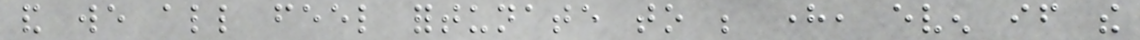and we all feel fortunate to be here, even if the
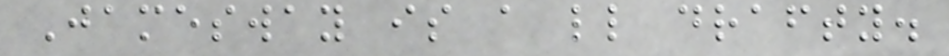Jamesway is a little drafty.
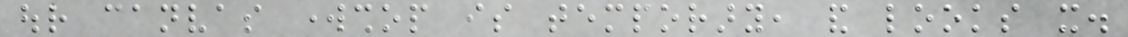our canvas workshop is temporary, and looks it.
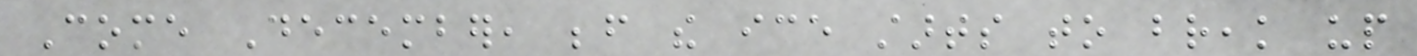Come December, before the ice starts to break up
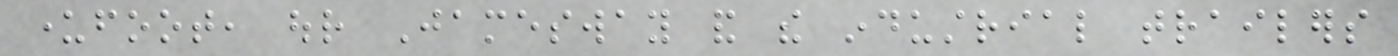underfoot, our Jamesway and the industrial trailers
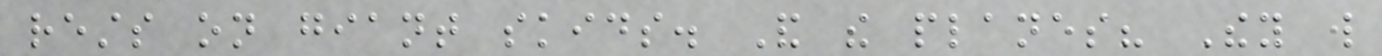rests on giant skids. And the planes? They will
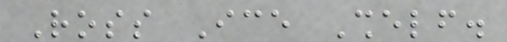Ross Ice Shelf.
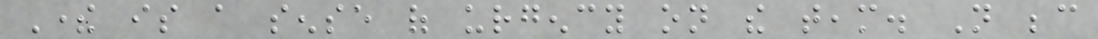There is a sense of urgency on the team. Not because
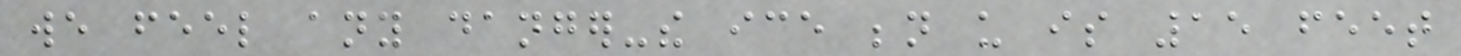we feel any danger-the ice beneath us is 15 feet
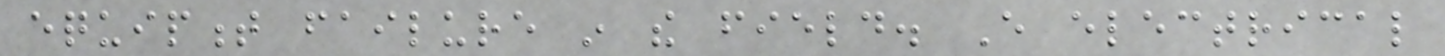equipment failure in the field. Every electrical
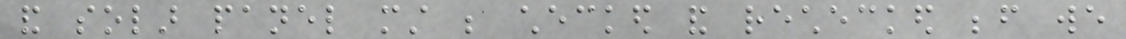and solar panel must be checked and rechecked before we
